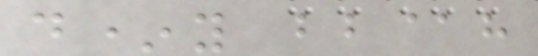d*y bb@h
